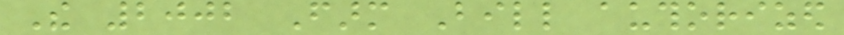The 2002 Farm Bill authorized
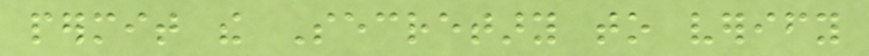permit the Secretary to verify
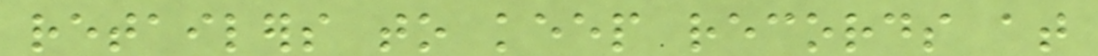retailers to keep records at
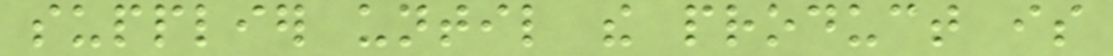supplier until the product is
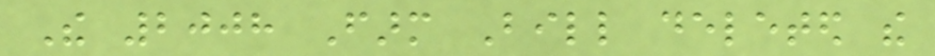The 2008 Farm Bill deleted the
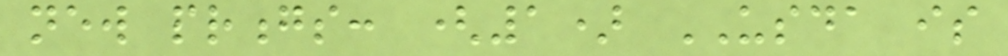new prongs: (1) USDA is
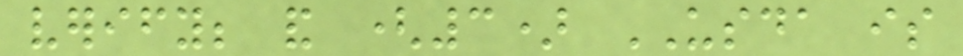verify; and (3) USDA is
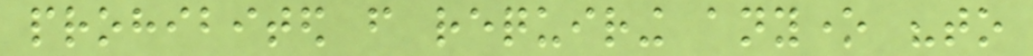prohibited from requiring anyone "to
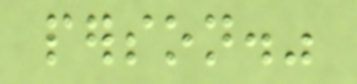person."
